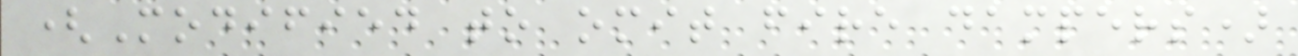(Modified to omit fire dampers)
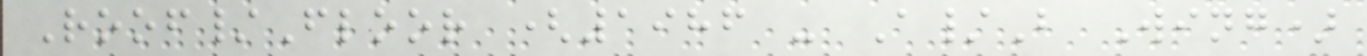Roof/Floor (1986 - A/B Wing)
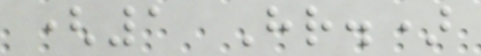(1 Hr.)
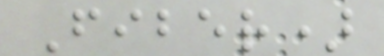Fiber)
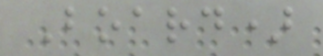Board)
